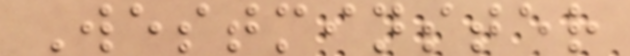Westminster
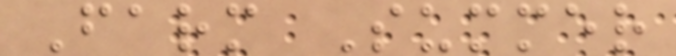Farm Summer
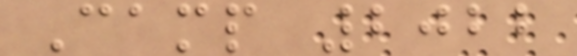Camp 2022
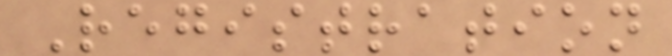Registration
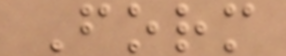Form
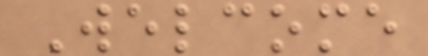Welcome
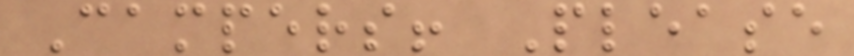Campers! Please
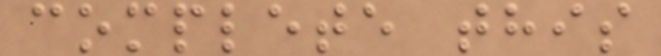complete this
